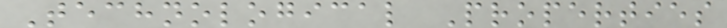Technological Properties
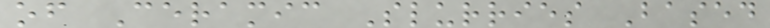of Ceramic Slurries Based
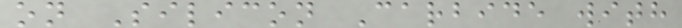on Silicon Carbide with
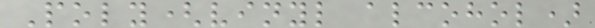Poly(vinyl alcohol)
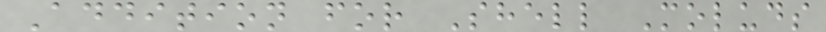Addition for Shell Moluds
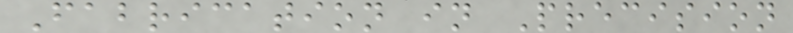Fabrication in Precision
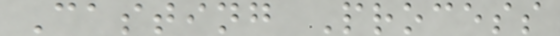Casting Process
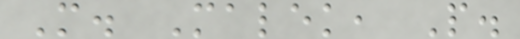M. Malek, P.
